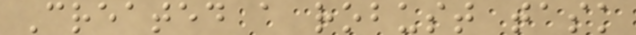Created a robust task
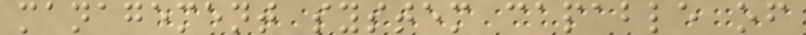management system capable of
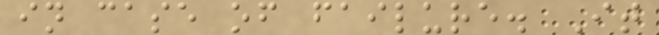in case of failure. It
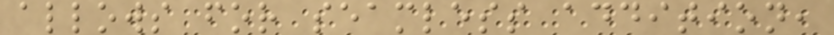allows for seamless addition,
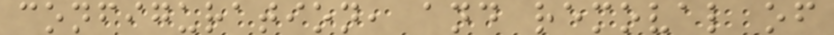configuration, and removal of
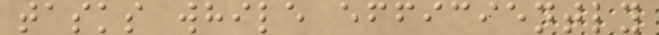tasks while efficiently
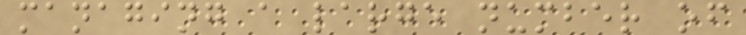managing a large number of
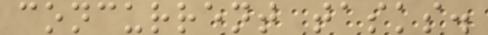concurrent tasks.
